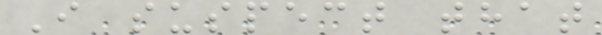I suspect that
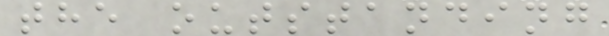the outstanding
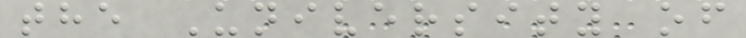the University of
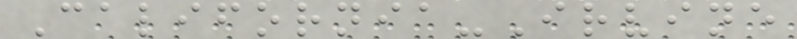California-Irvine
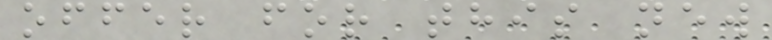offer for this new
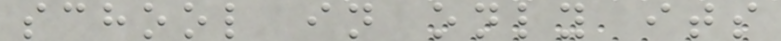school in only its
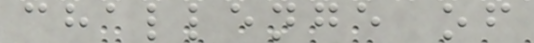challenge of
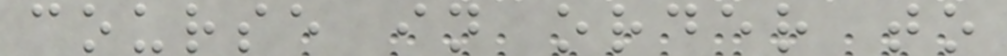course in order to
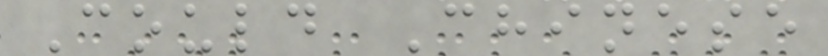Could Chinese
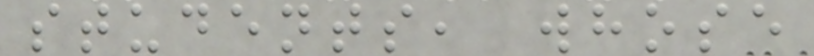students, whose
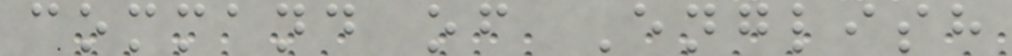command of English
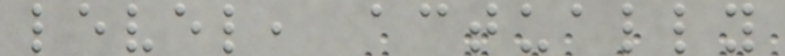level, actually
